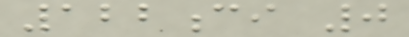122ci 0
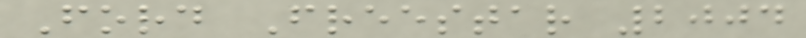Ford Freestar 2004
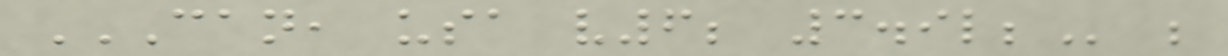CAN, USA V6; 3.9L; ;
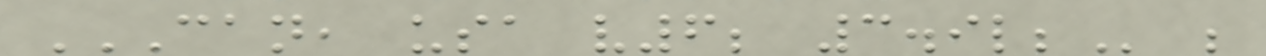CAN, USA V6; 3.9L; ;
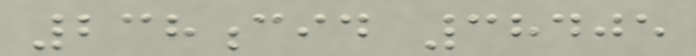238cid 38405
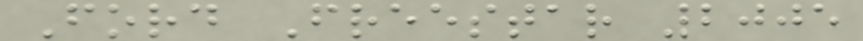Ford Freestar 2005
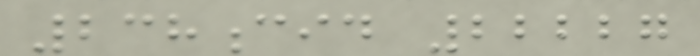238cid 22227
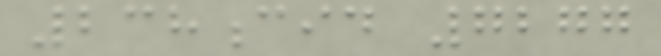238cid 7277
